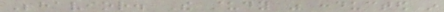Behavior. The study was conducted in
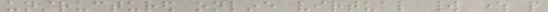unstructured online virtual world where people
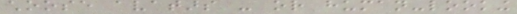choose avatars - or human-looking
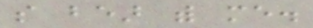so bear with me.
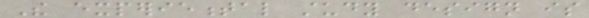The experiemental study design is
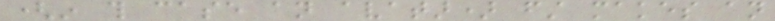(in this case an avatar) first makes an
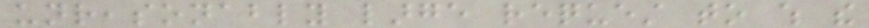unreasonably large request to which the
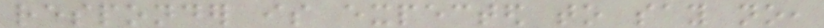responder is expected to say no,
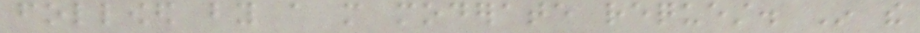followed by a more moderate request. In the
